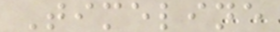Timeline
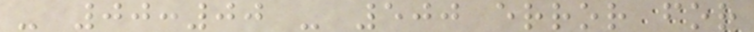- 00:00 - 500 error for
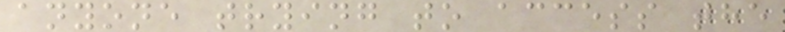anyone trying to access the
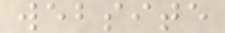website
